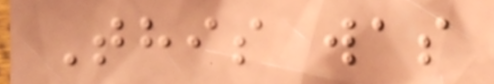This was
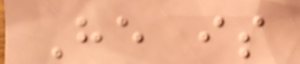He is
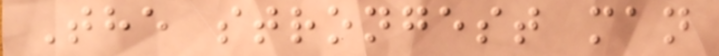The strongest man
